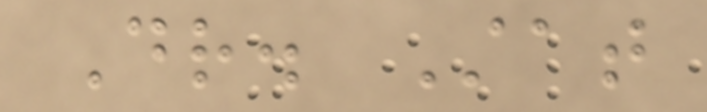Dr. Stat
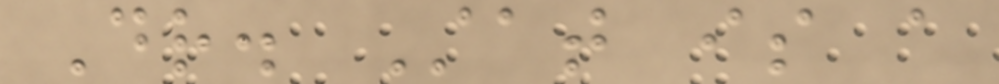Dr. Stat is a
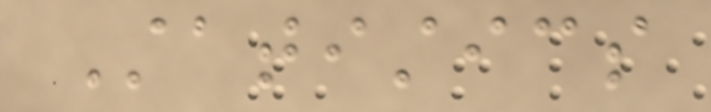Statistics
